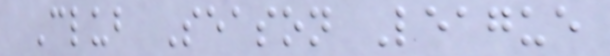Club Season League
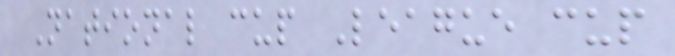National cup League cup
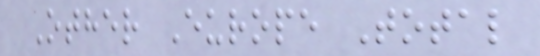Other Europe Total
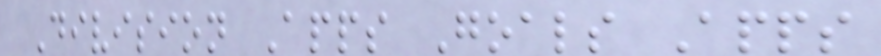Division Apps Goals Apps
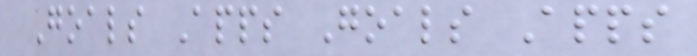Goals Apps Goals Apps
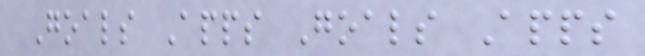Goals Apps Goals Apps
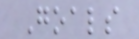Goals
